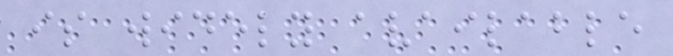is widely available
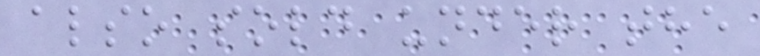also sold under the
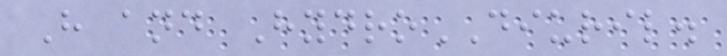H and HydroDIURIL.
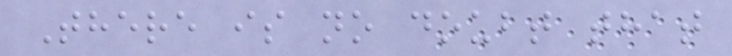There is no doubt that
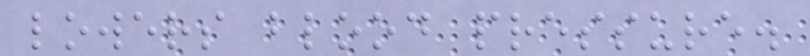lowers blood pressure.
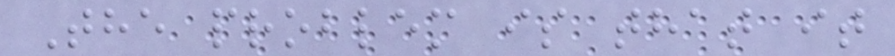The problem is that it
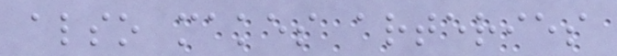also makes arteries
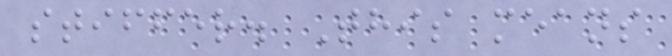stiffer. This means
